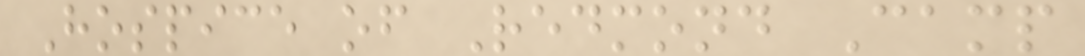Hospice of Redmond Camp
